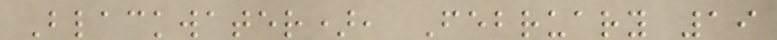Blackwater), February 19
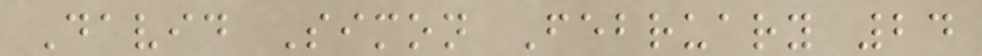David Simon February 24
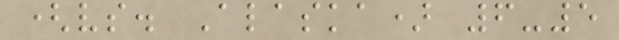(vs. Alaska) 6-5
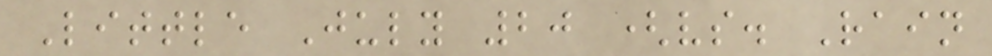Little July 20 (vs. Rain
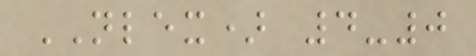NLEX) 4-0
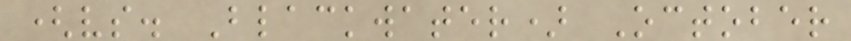(vs. Blackwater) October
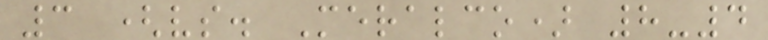3 (vs. Meralco) 8-4
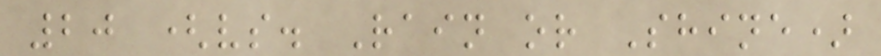20 (vs. Rain or Shine)
